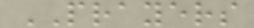PRAYERS
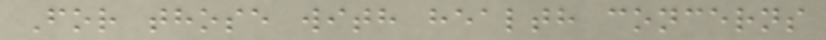For those with health concerns
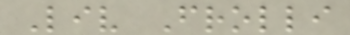Liv Frolli
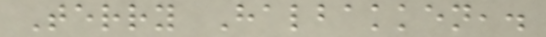Terry Halbakken,.
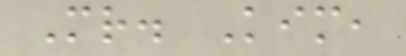Mr. Kim,
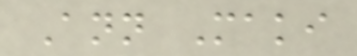Ann Maki
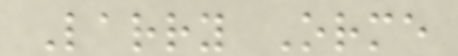Larry Orme
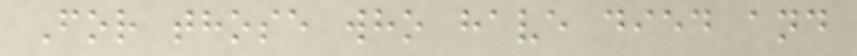For those who have died and
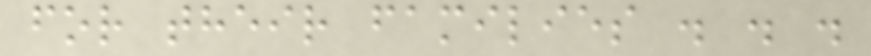for their families . . .
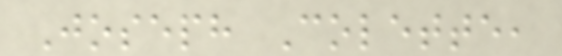Joseph Colette,
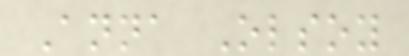Anna Olsoy
